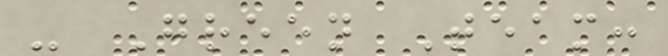- Green Team:
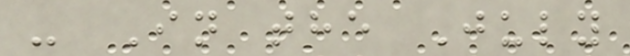- In the July
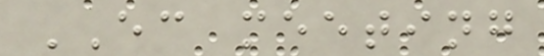EC meeting
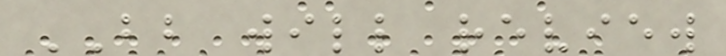BB will review
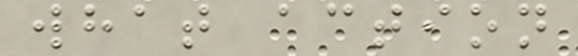what action
